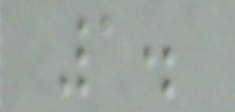1.
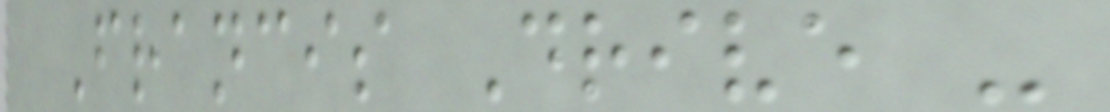Francis Drive -
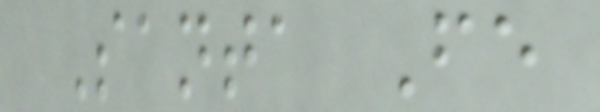Santa Fe
